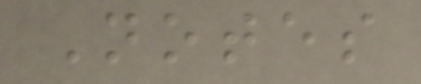Notes
